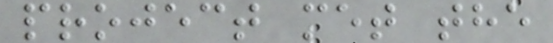project met the
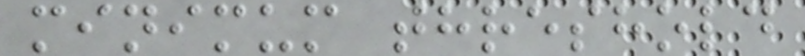minimum threshold
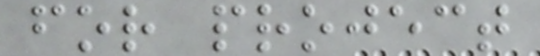for project
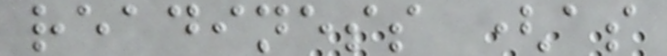readiness (as
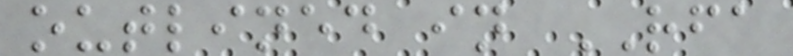outlined in RFA
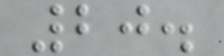20.
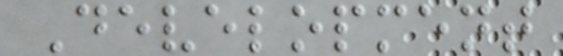Development
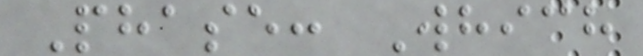Phase: Which
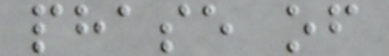phase of
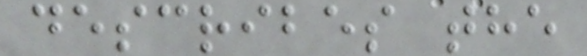describes the
